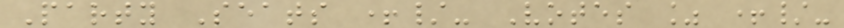Party Seats +/- Votes % +/-
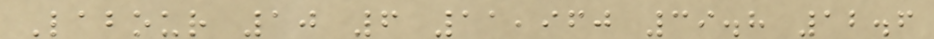Labour 10 6 11,960 39.8 12.6
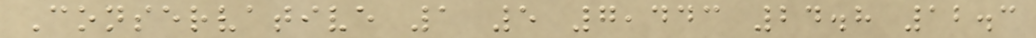Conservative 1 5 7,443 24.8 12.3
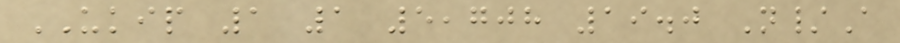UKIP 1 1 5,708 19.0 N/A
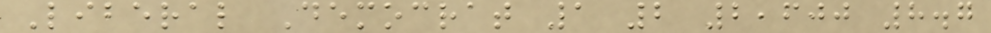Liberal Democrat 1 2 2,600 8.7
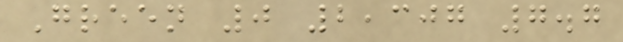Green 0 2,307 7.7
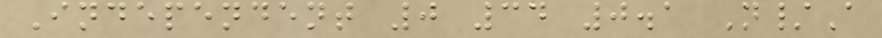Independent 0 34 0.1 N/A
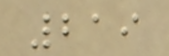219
